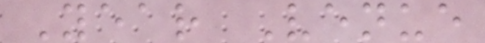Year Venue
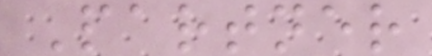Partner
